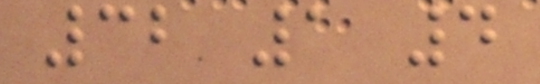32 1 4
